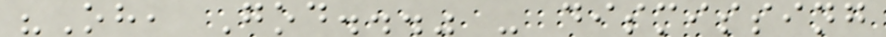"Oh, God..." - dismissing
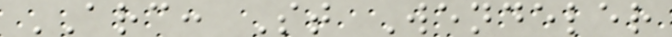ARC: St Wendeler
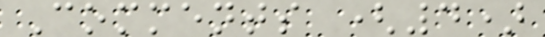Comments (4)
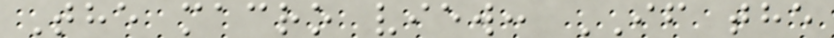The macro view: IF the
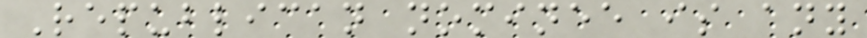Republican nominee is any
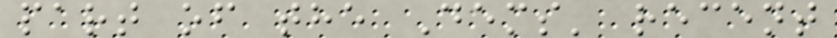part of the Dems' recent
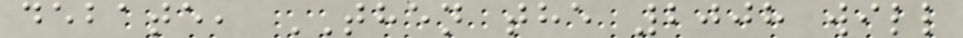debate, THEN the 2008 will
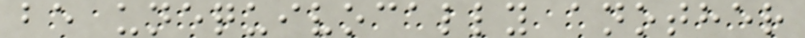be unequivocally another
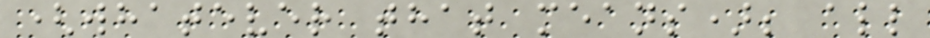(whatever that means); all
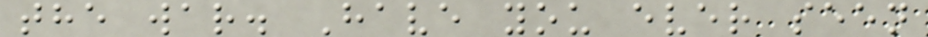the war. Have you ever seen
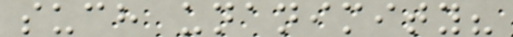such unanimity?
